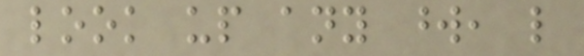look up any word, like
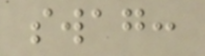swag:
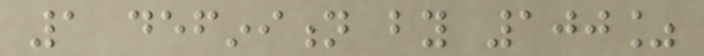1 definition by 100%
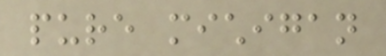pure michigan
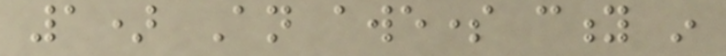1) An awesome city in
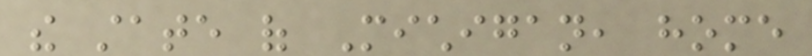the state of Michigan, home
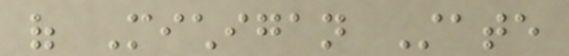of Michigan State
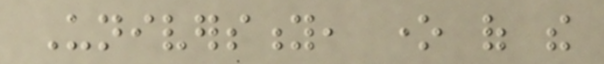University, one of the
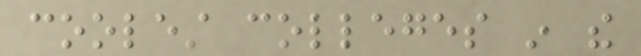coolest colleges in the
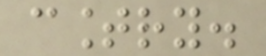country.
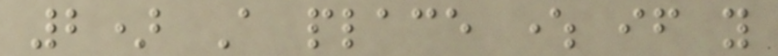2) A place where if you
